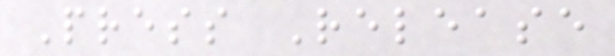Press Release
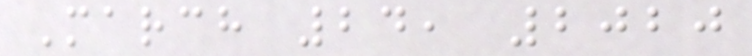March 24, 2020
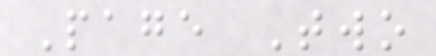Page Two
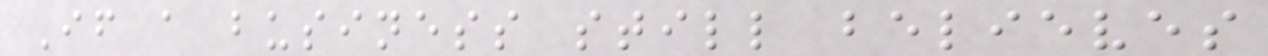If a business still believes
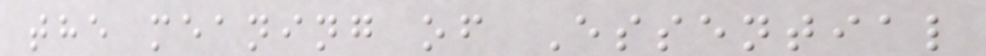the meaning of Essential
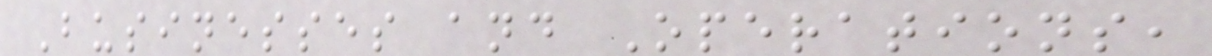Businesses and Operations,
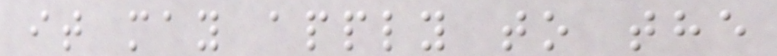it may apply to the
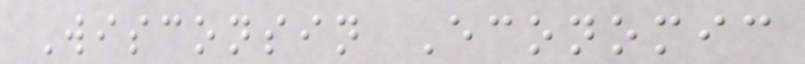Wisconsin Economic
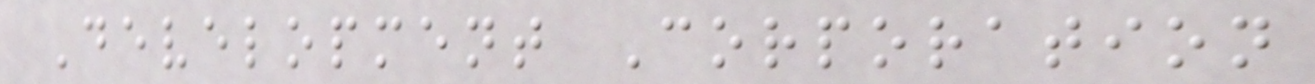Development Corporation
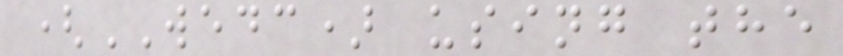(WEDC) using the
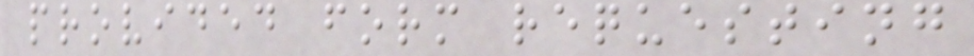provided form requesting
